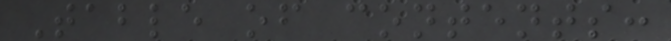Table of contents:
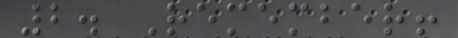2. Remember!
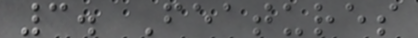3. Features
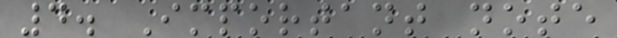4. Important note
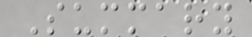Summary
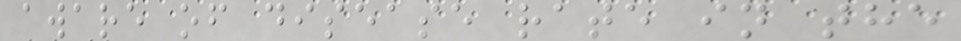aware of disease rate in the
